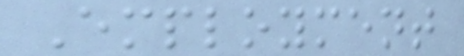Employment
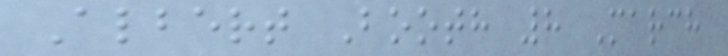Albert Booth 8 March
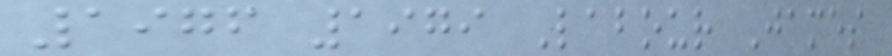1976 1979 Labour James
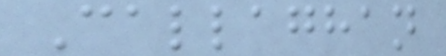Callaghan
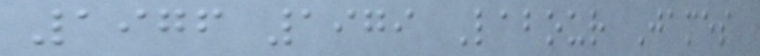1976 1979 Labour James
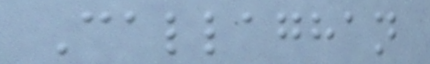Callaghan
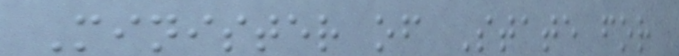Minister of State for
